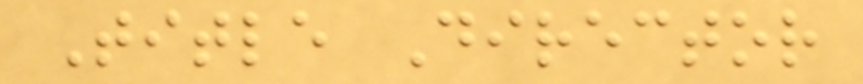Title Director
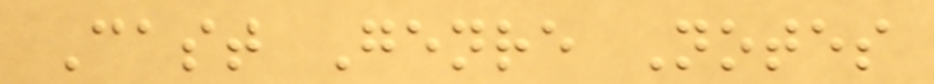Cast Genre Notes
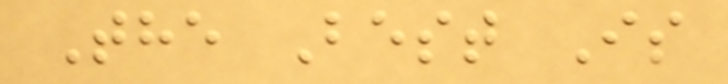The Best Is
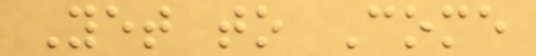Yet to Come
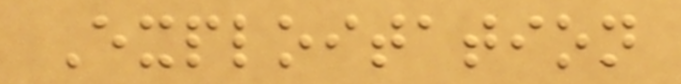Exploitation
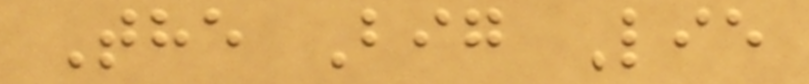The Big Lie
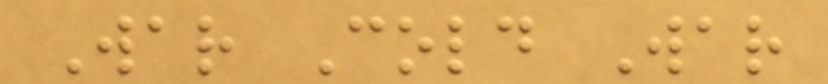War Cold War
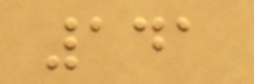141
